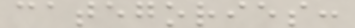categories:
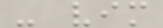- vim
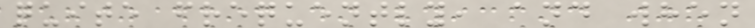quite frequently, and when
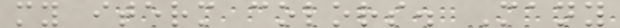my iterm colors. Many
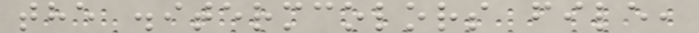the .itermcolors file,
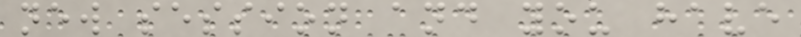new session and you have
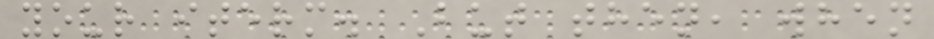your iterm. But then, when
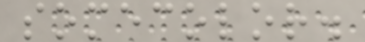somecolor.
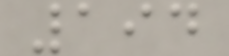194
